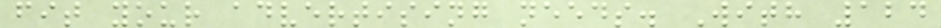fit your advertising needs. With 124
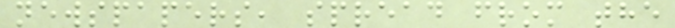newspapers, spread from the
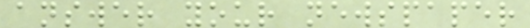answer your newspaper
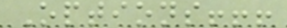Options!!!
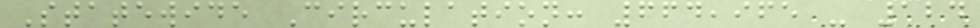Statewide Circulation: 664,965 - 124
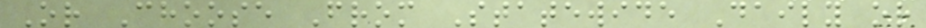Or Choose From Statewide Daily or
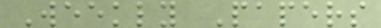Weekly Papers
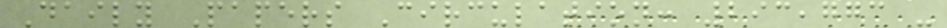Daily Papers Circulation: 293,773 -
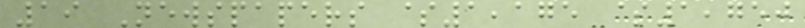19 Newspapers $1,175 $1,750
